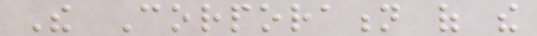The Corporation of the
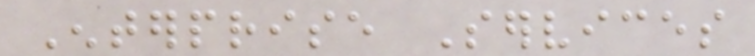Enterprise Services
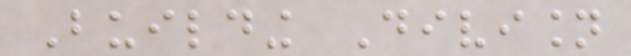Building Division
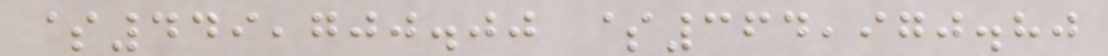$449,700.00 $364,970.80
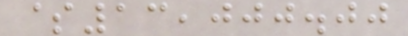$13,000.00
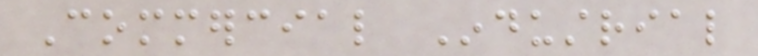Commercial Industrial
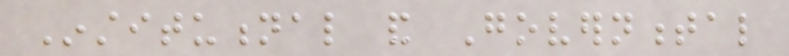Institutional and Governmental
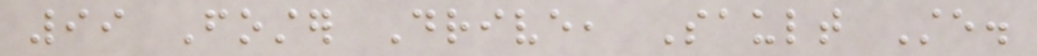99 Foster Drive, Sault Ste.
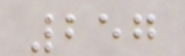257
